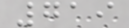719
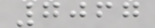7067
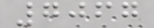7067
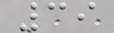39
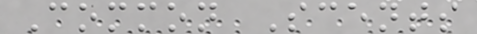Common Scents
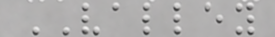VALLEY
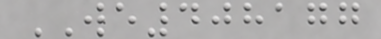WE408177
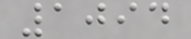1094
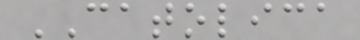CATOLICA
